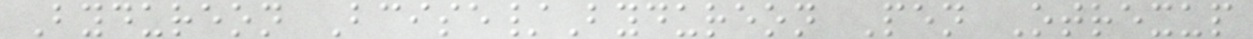Bydureon Bcise/Bydureon Pen Otrexup
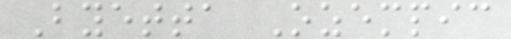Byetta Ozempic
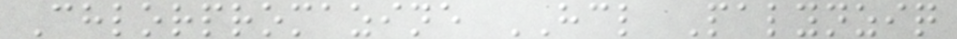Chlorpromazine HCL Palynziq
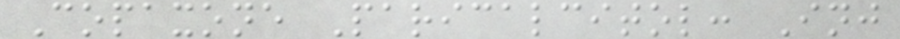Copaxone Paricalcitol: Inj
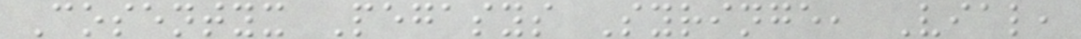Cosentyx Pegasys Syringe, Vial,
